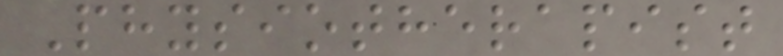Physiotherapist
